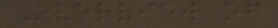Overview of
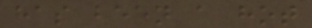has been a hot
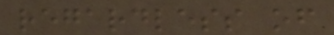regardless of
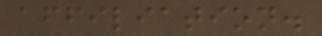affiliation.
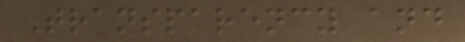Transparency and
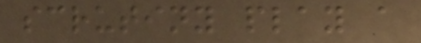scrutiny play a
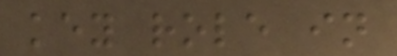key role in
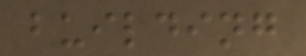building
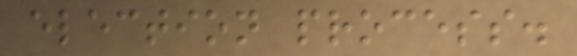election process.
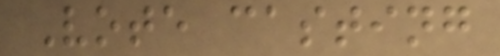Vote casting
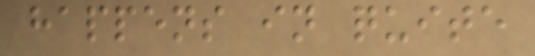happens in quite
